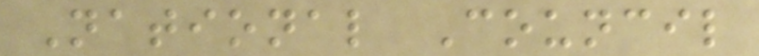National Council
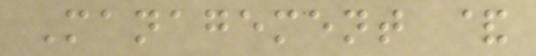Management &
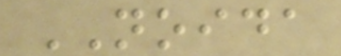NOIDA
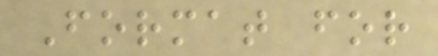Format for
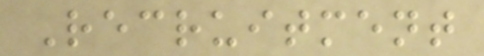Recruitment
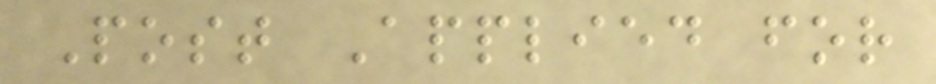Post Applied for
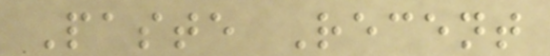Paste Recent
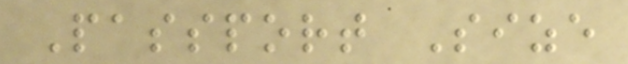Passport Size
